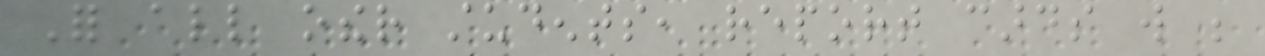For all other students, report cards will be
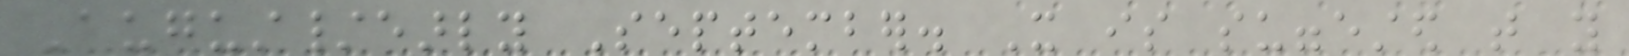August/early September. It is suggested that you
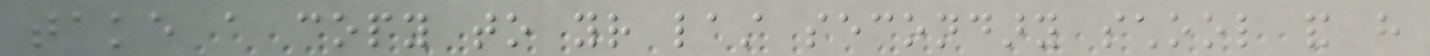take a copy to your last secondary school and have
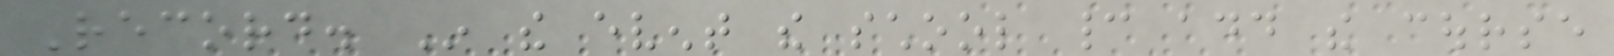Record. In the event the school cannot add the course
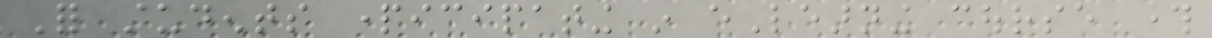For students participating in eLearning course through
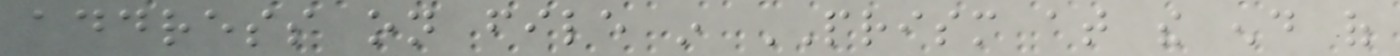address on file in PRISM at the end of
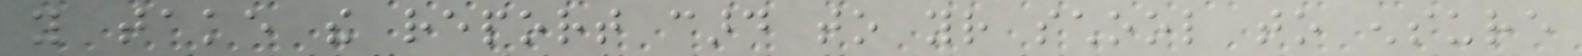you take the report card to your school to ensure
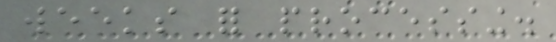weeks for processing.
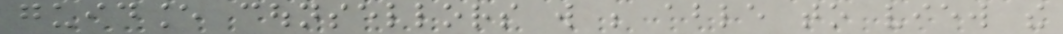guidance counsellors will be able to view the
